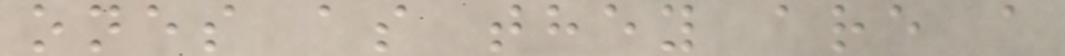ones as they are a
